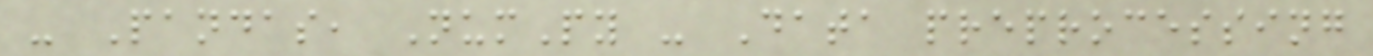- Pandas, NumPy - Data preprocessing
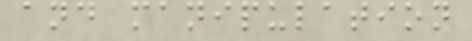and manipulation
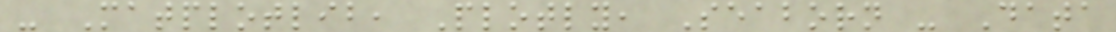- Matplotlib, Plotly, Seaborn - Data
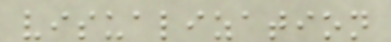visualization
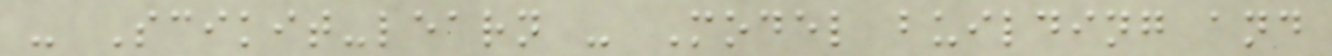- Scikit-learn - Model building and
